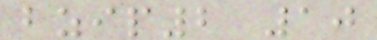bzip2 10
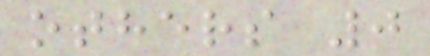others 0
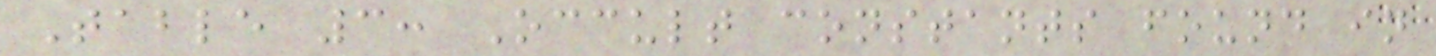Table 3: Occult constants found in
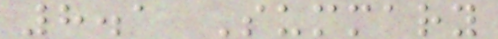8.1 Summary
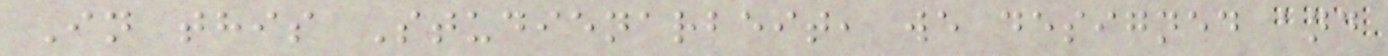In this Studienarbeit, we designed and
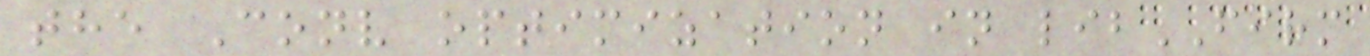the Conv optimization in libFIRM
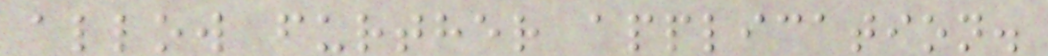allow further application.
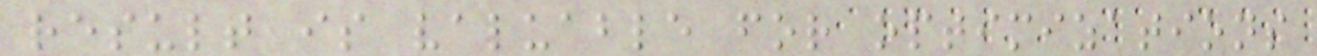result is valuable for optimizations
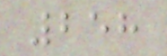258
